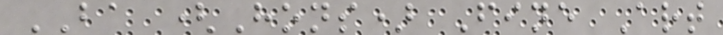BA (Hons) Fine Art
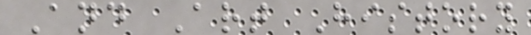And Art History
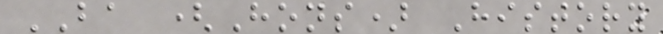BA (Hons) History
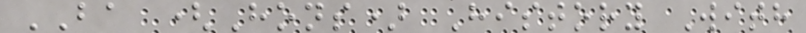BA (Hons) History With
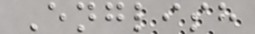English
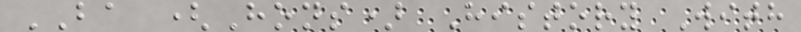BA (Hons) History With
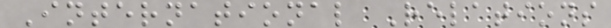International Relations
